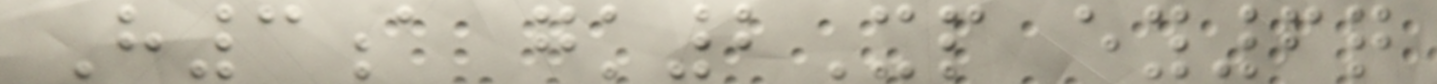H3a gk2Xp ey6q
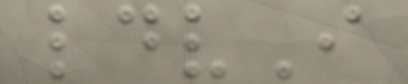ldvI
